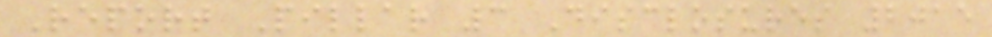Report Pillar 3 Disclosures 2015
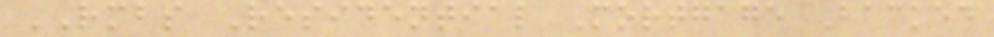RMBS Residential Mortgage Backed
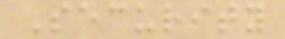Security
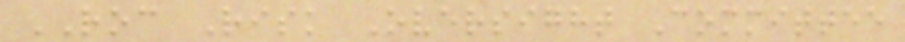ROC Risk Oversight Committee
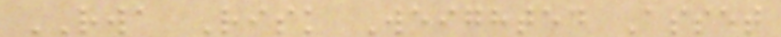RWA Risk Weighted Asset
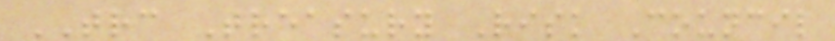TRC Treasury Risk Council
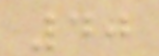40
